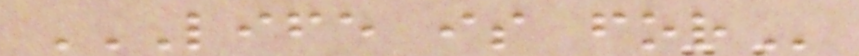LIFE IS FOR
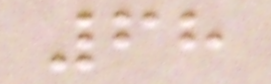68
